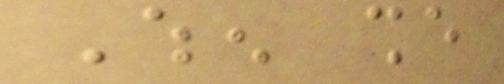When she
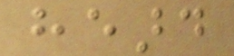heard
